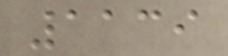1139
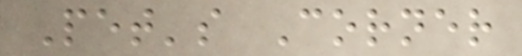Pet's Corner
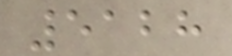5128
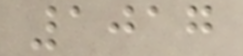1017
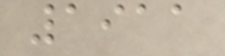1911
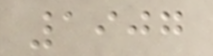1907
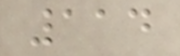114
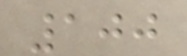100
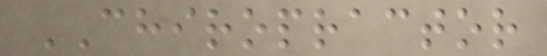CHIROPRACTOR
